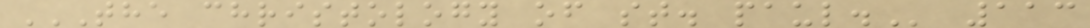THE CHRISTOLOGY OF ST. PAUL. 113
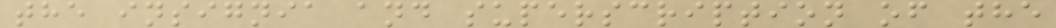the insignia and superscription of the
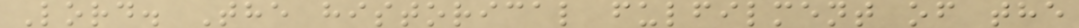Lord. The historical fulfilment of the
